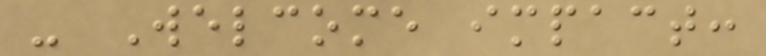- Welcome impact:
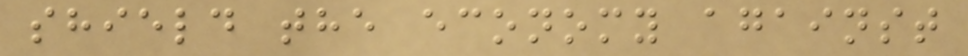shield the economy against
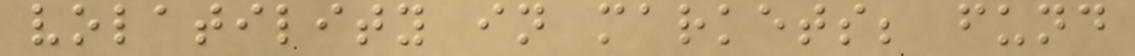volatility in markets; fund
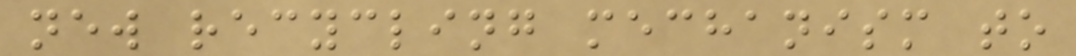new recycling mechanism to
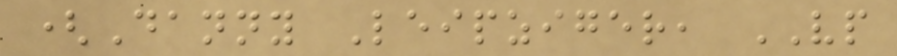(Danny Leipziger, VP
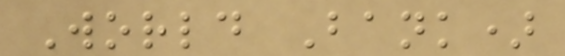World Bank)
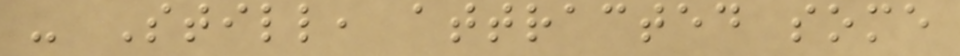- Still, attracted some
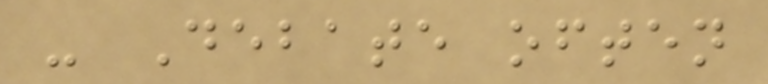- Debate often
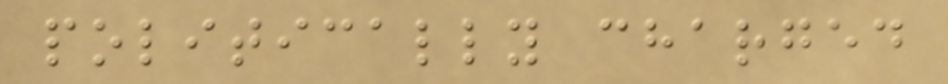politically charged
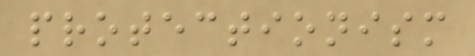protectionism
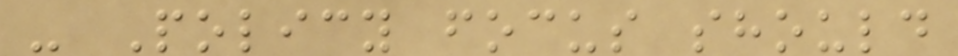- Policy focus should
